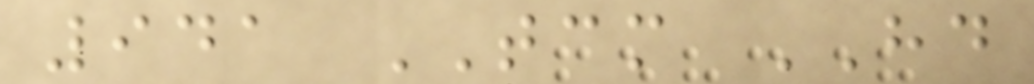941 TCM HD
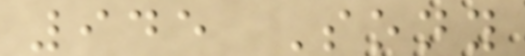945 Sony
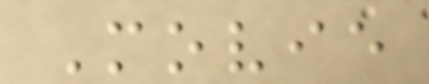Movie
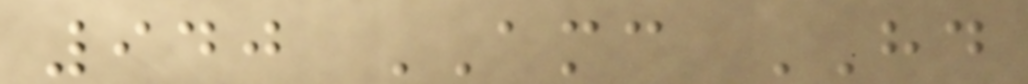940 AMC HD
